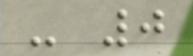- 0
